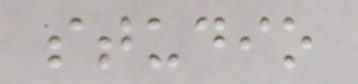studio
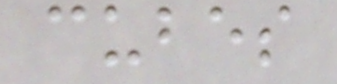cubes
